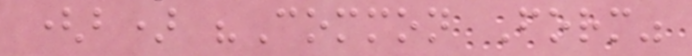(b) "Common Form"
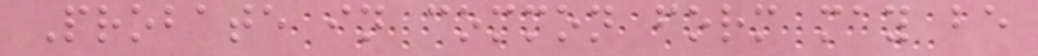Probate in common form may be
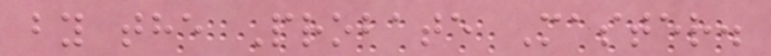by the Probate Master.
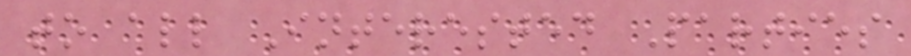to all Interested Parties
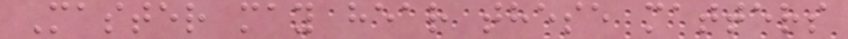Master may hear these matters
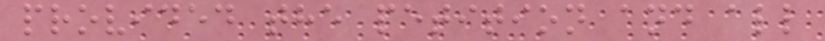provided the petition and all
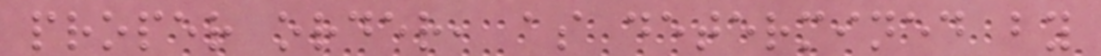proper order, as determined by
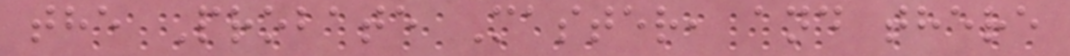the Probate Master, and there
